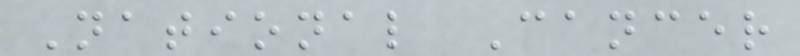National Cancer
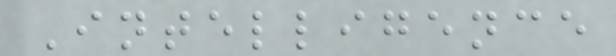Intelligence
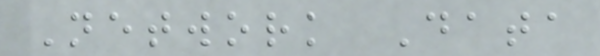Network Data
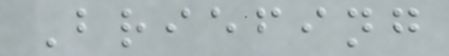Briefing
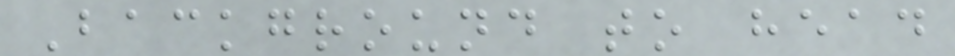Background to head
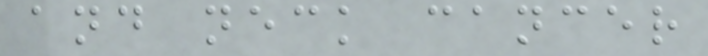and neck cancer
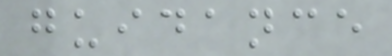guidance
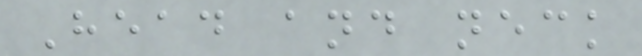Head and neck
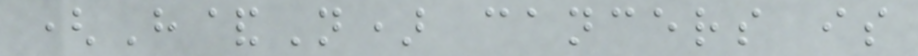(H&N) cancers is
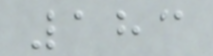183
